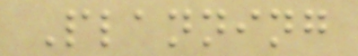Planning
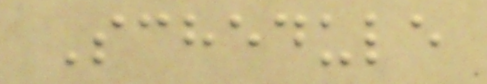Schedule
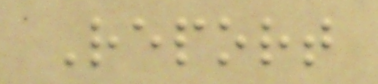Report
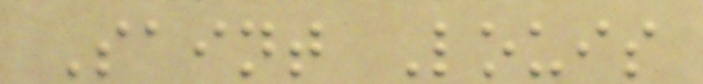Saint Louis
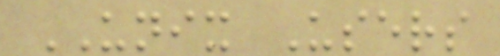UNIX Users
